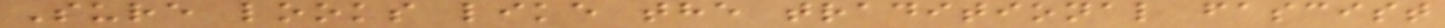Sure looks like the traditional fascist
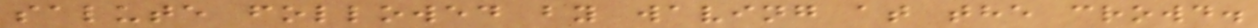salute followed by waving at the crowd.
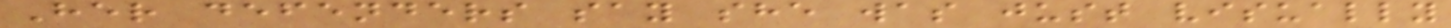Her defenders say she was just visually
